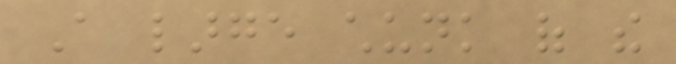A large chunk of the
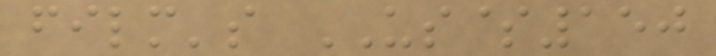film's US$150
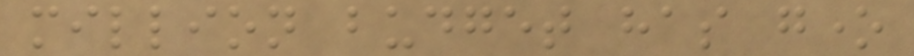million budget has gone
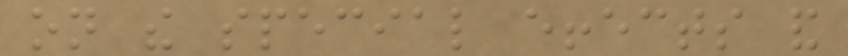on the special effects and
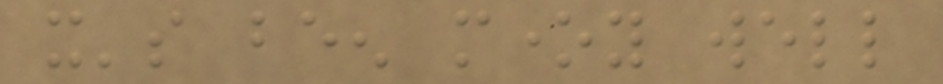it's been money well
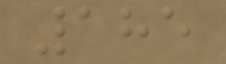185
